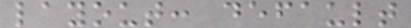layout: default
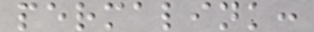permalink:
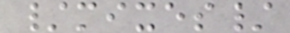/mixes/
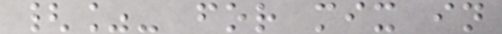{%- for mix in
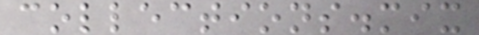collections.mix
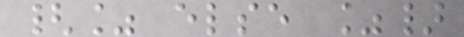{% else %}
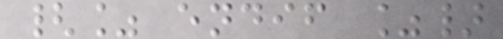{% endif %}
